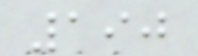190
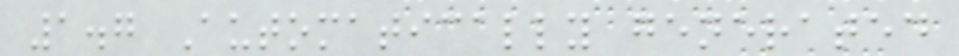1.7 Automatically generated
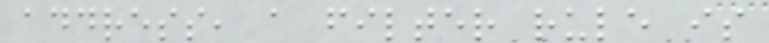address, a filter rule is
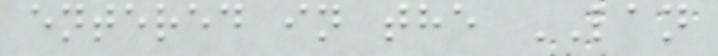entered in the LAN
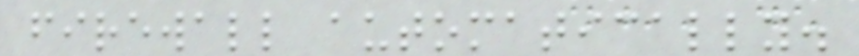firewall automatically.
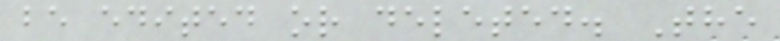be edited or deleted. The
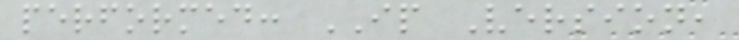performed: IP Version,
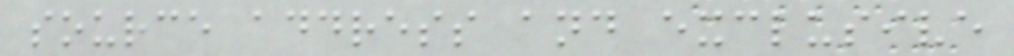source address and exclusive
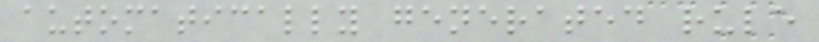automatically generated rule
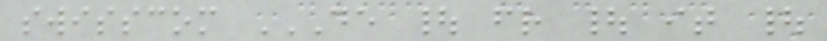swisscom DE | FR | IT |
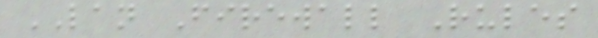LAN Firewall Rules
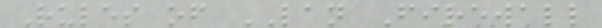Rules of LAN Firewall
